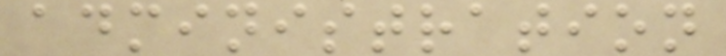administration
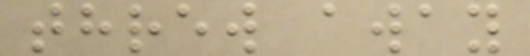threw away
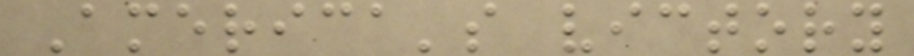America's victory
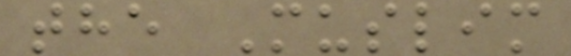the Muslim
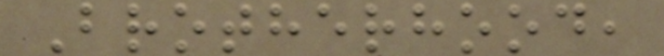Brotherhood,
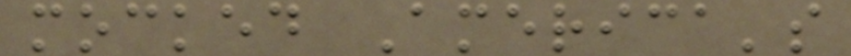mocked America's
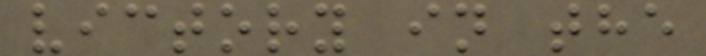victory in the
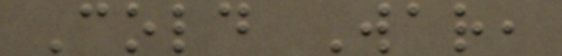Cold War,
